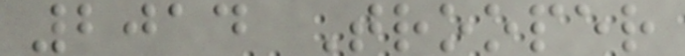2014 Trooper
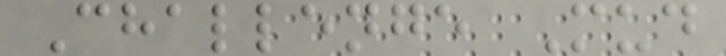Challenge Mud
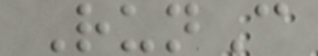RunC
